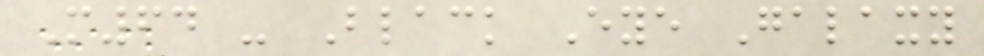M64 - Black Eye Galaxy
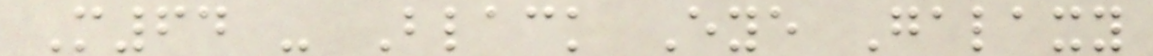M64 - Black Eye Galaxy
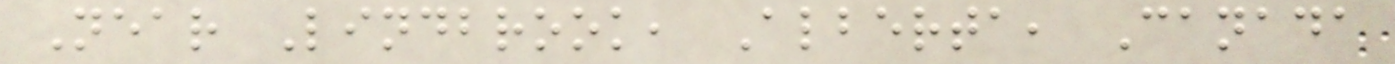Near Lindbrook, Alberta, Canada
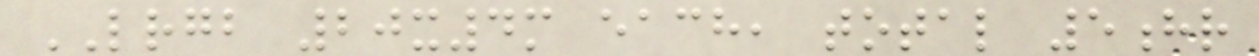LRGB 20x4m each, total 5hr
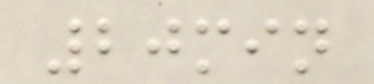20min
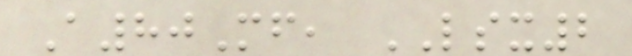A80Mf, LSX2
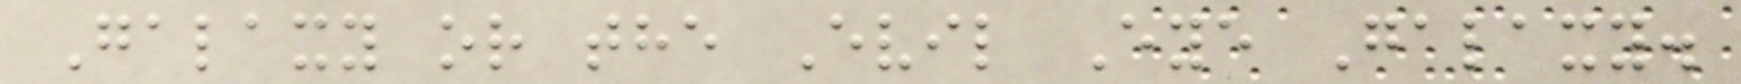Galaxy or the Evil Eye Galaxy.
